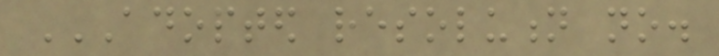ADOPTED RESOLUTION NO.
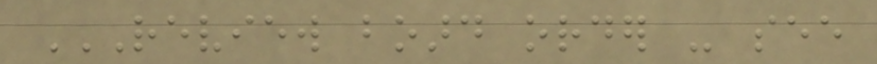REVIEW BOARD ORDER - SEE
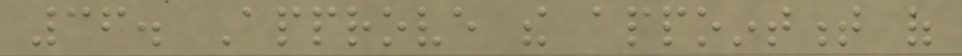36. Approve the appointment of
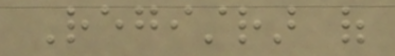Registrar of
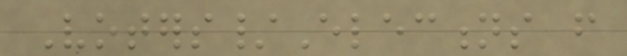Voters/Elections from
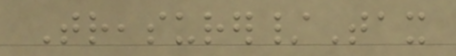Treasurer/Tax
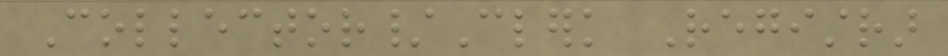Collector/Clerk Registrar
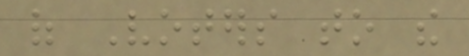of Voters to the
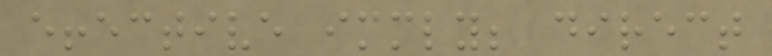effective immediately; direct
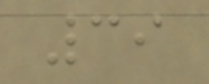39
